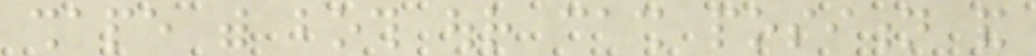shape with both our cash position and
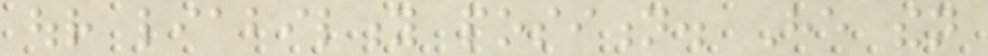our liability position. He then
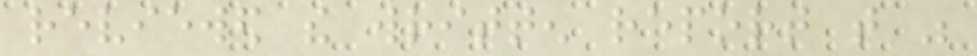reviewed the written report that was
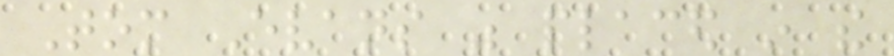Tom Evans was placed in the
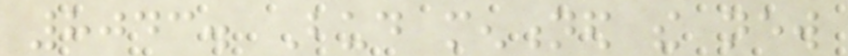8043. Bud mentioned the new
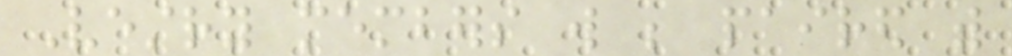Vestry members will be paired with
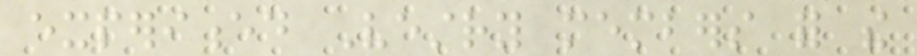experienced Vestry members for the
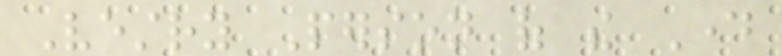Vestry Person of the Day
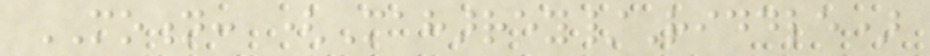MOTION: (Maharrey/Riddle)
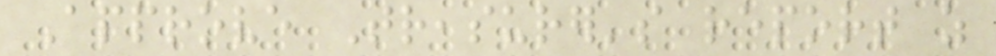Approve Treasurer's report as
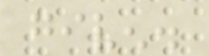given.
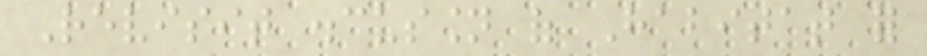Revisit discussion of Habitat for
